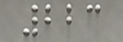223
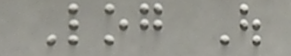Log Out
